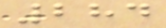284
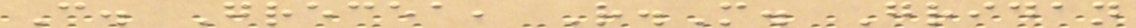C. Grecea, R.M. Gridan
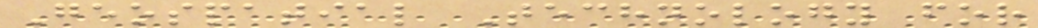Geospatial Technology for
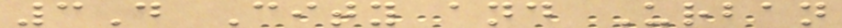3D City and Urban
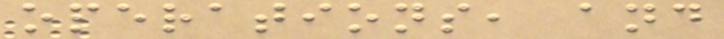operations, and
